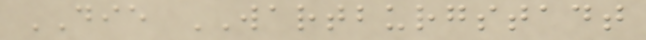DIE WARTBURGSTADT
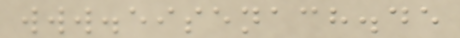www.eisenach.de
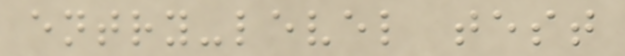entry-level test
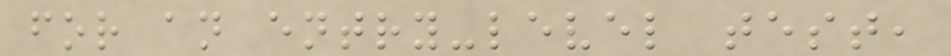for an entry-level test,
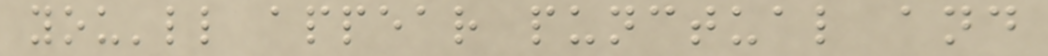you'll appear punctual and
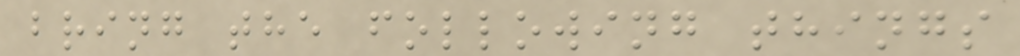bring the following things
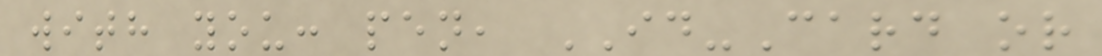with you: pen, ID-Card or
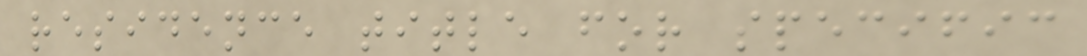residence title for specific
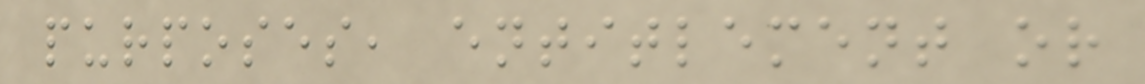purposes, entitlement or
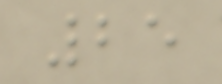25
